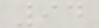94
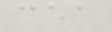cea
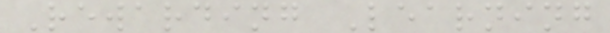Rewarding Learning
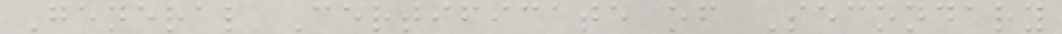General Certificate of Secondary
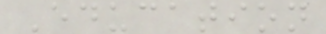Education
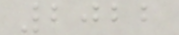2022
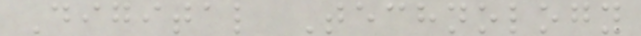Digital Technology
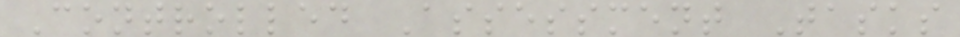Controlled Assessment Tasks
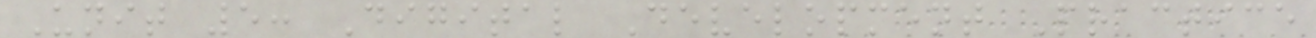Unit 5: Digital Development Practice
